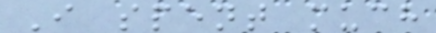I spent much
